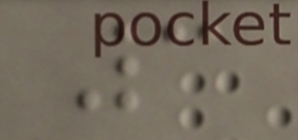3
